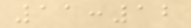11:12
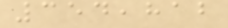354,812
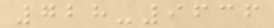728-9636
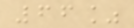66%
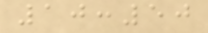10:50
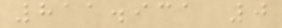811.931 0
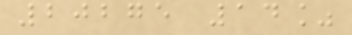20275 14%
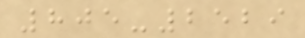805-2529
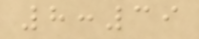8:39
